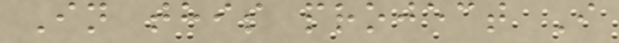In this project I
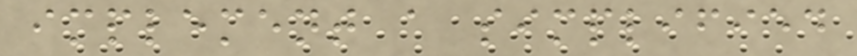implement a simplified
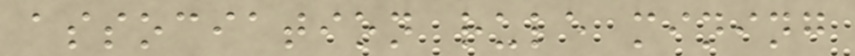association rule mining
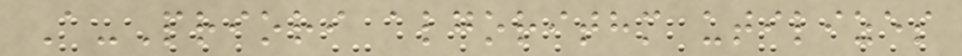A-Priori algorithm utilizes
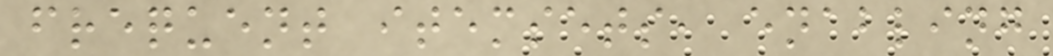frequent itemsets, enabling
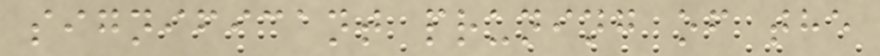significant pruning of the
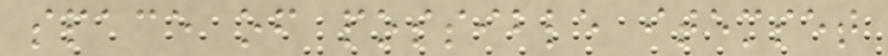space of possible itemset
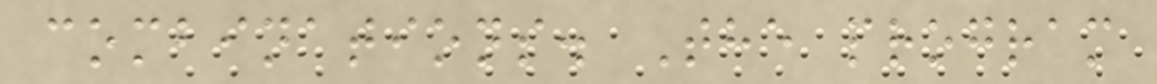combinations. The program
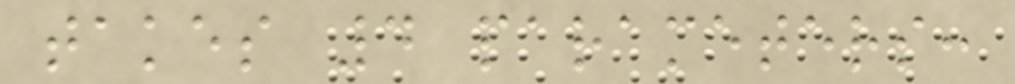takes 4 parameters:
